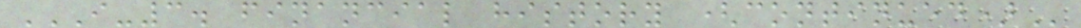I-3. FINANCIAL HISTORY (CONTINUED)
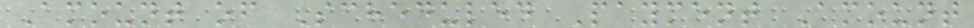Amount of Scheduled Payment Amount
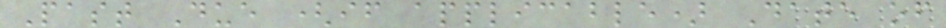Past Due (if applicable) Date of
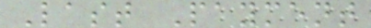Last Payment
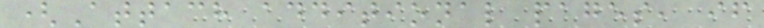(Attach additional pages, if
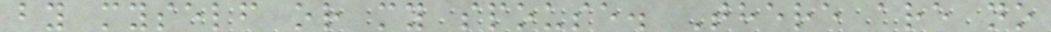by myself or my spouse. There are no
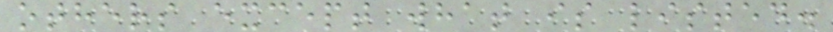others except what is listed.
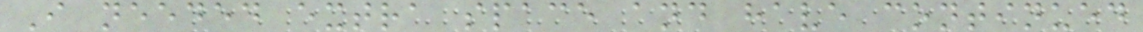I needed extra space and have continued
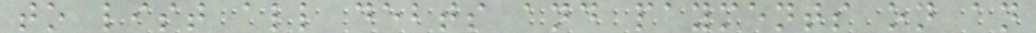to list all debts and payments on an
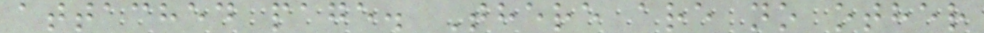attached page. There are no other
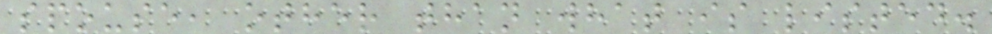spouse, other than what is listed.
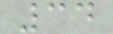34
